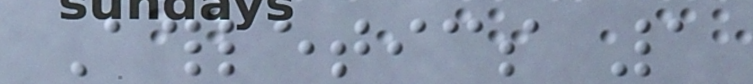Athletics 1
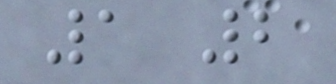1 2
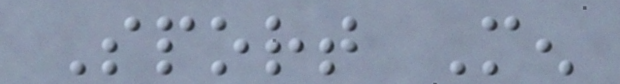Sport Men
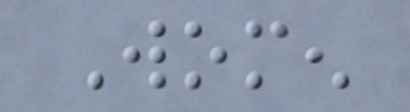Women
